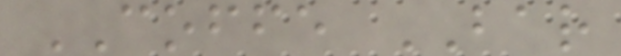COFFE BAR
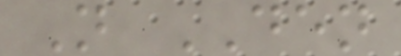N DEN
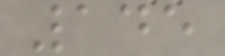145
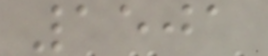1501
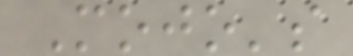Mojo's
